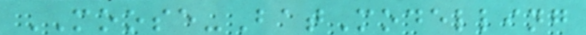MOOSE-BatModelling
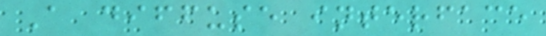A diffuse interface
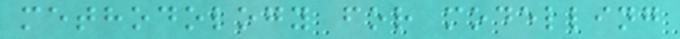methodology for modelling
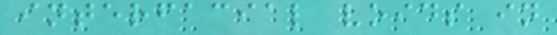interfacial voids in
